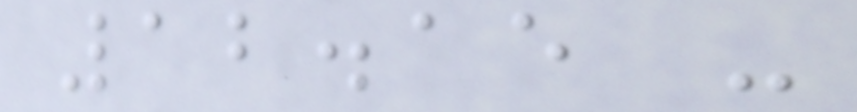12.15 -
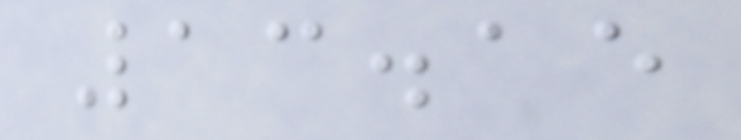13.15
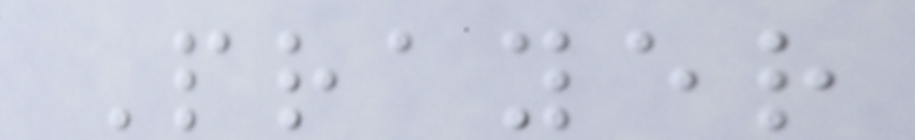Prayer
